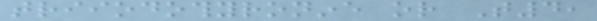triiodothyronine or T4,
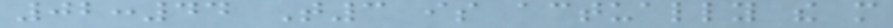02:44 T3 is actually the more
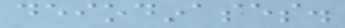deiodinases.
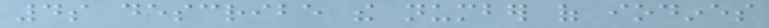4s describe the number of iodines
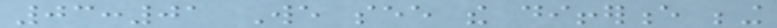03:01 We see the difference being
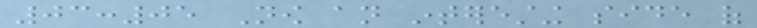03:05 Now an interesting side of
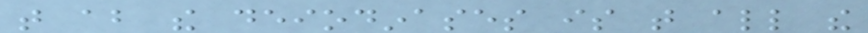that about the deiodinases is that all the
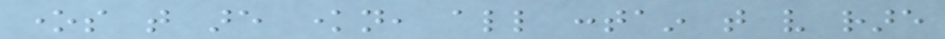ones that are known, all contain that very rare
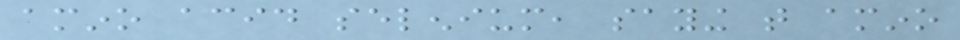amino acid selenium, saying that amino
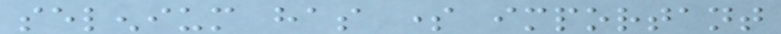selenium has some important
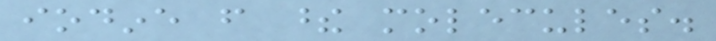iodine from these molecules.
